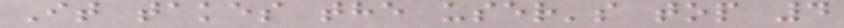It takes the user's top 4
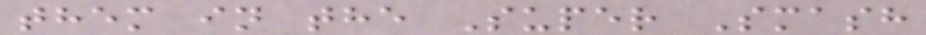them in the Super Smash
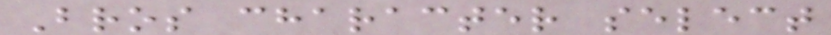Bros character select
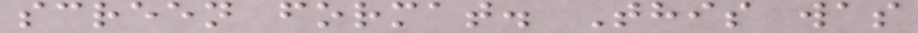screen format. This was
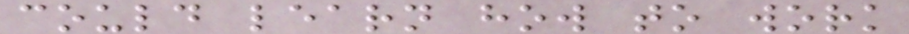could learn how to work
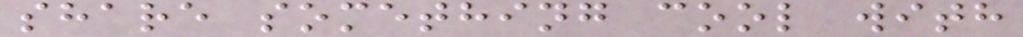share something cool with
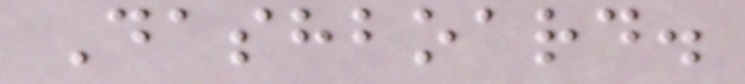Dashboard.
